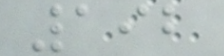192
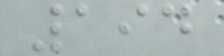194
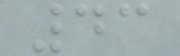43
